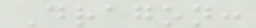Dragon:
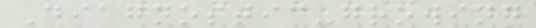Diagnostic-growing
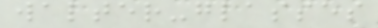walter-glasses
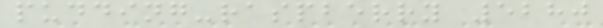pudding-raspberry 5280
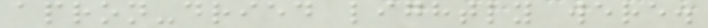apron-dried lightly were.
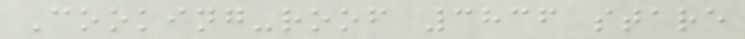Cooking-roof 3836 stare
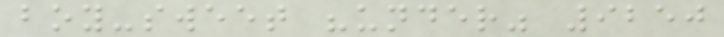boy-sweet "under" 9250
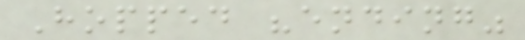Hopped "ending"
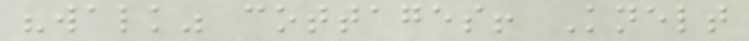"walk" cottages! Knelt
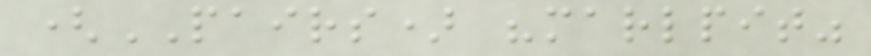(PAIRS) "marlpit"
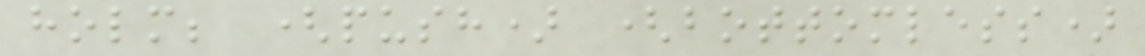holm; (push) (bottomless)
